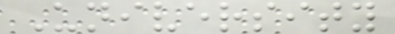University
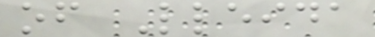of Lleida
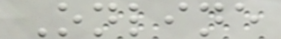Online
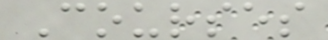Courses
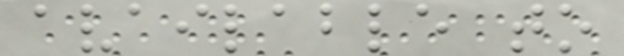available to
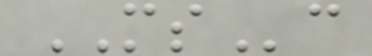MSc
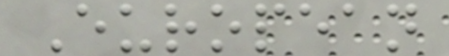European
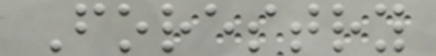Forestry
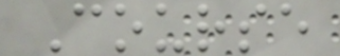Course
